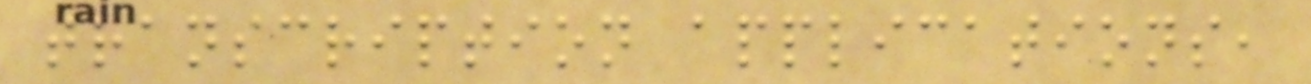transcription applications,
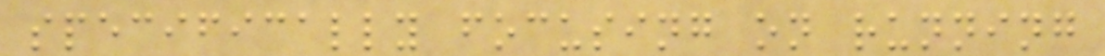specifically focusing on running
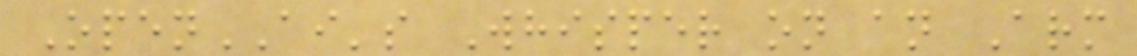OpenAI's Whisper on an Arm
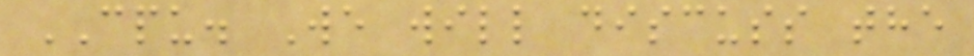CPU. We will discuss the
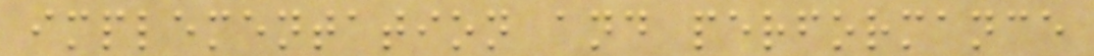implementation and performance
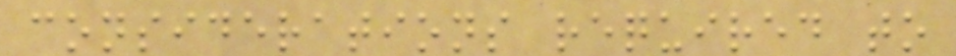considerations required to
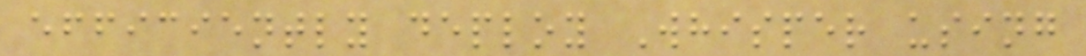efficiently deploy Whisper using
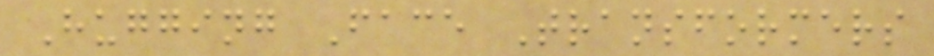Hugging Face Transformers
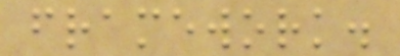framework.
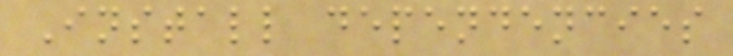Install dependencies
